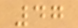47
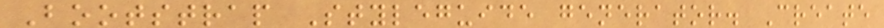Bootstrap Styleguide generator. Create
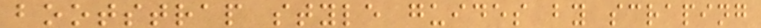bootstrap style guides by scraping
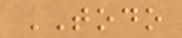TODO
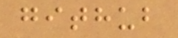github
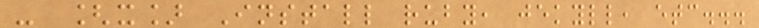- [x] Install ruby, jekyll, etc...
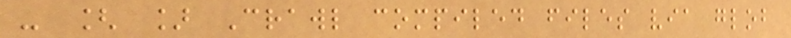- [ ] Crawl compiled files via glob
